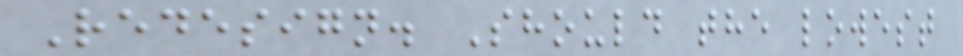Redesign. Should the lowest
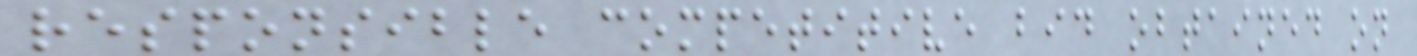responsible competitive bid obtained on
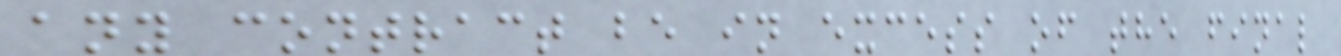any contract be in excess of the final
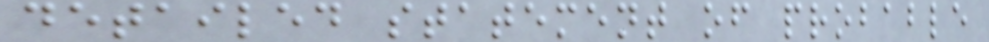detailed statement of probable
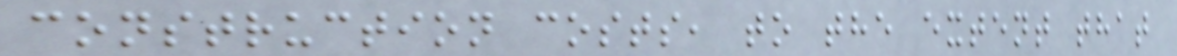construction costs, to the extent that
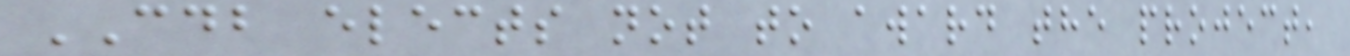CDB elects not to award the project,
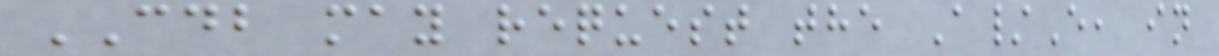CDB may request the A/E, in
